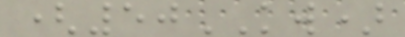(50KW)
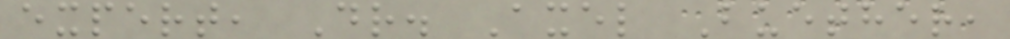expert, Dr. Axel Buether,
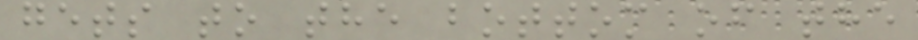gets to the bottom of the
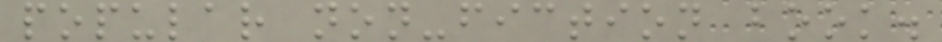popular non-fiction book.
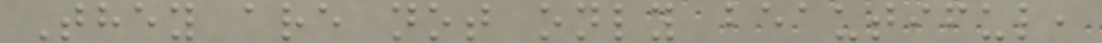They are not only beautiful,
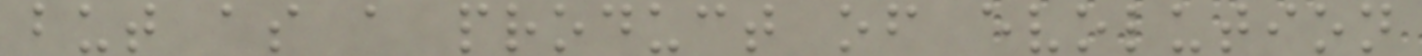but as a product of evolution
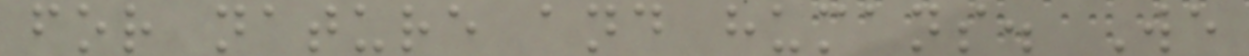for nature and humans. We
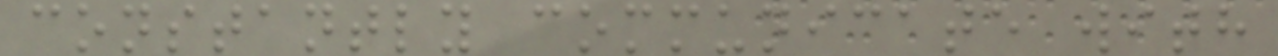constantly communicate with
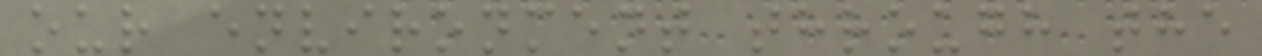our environment through the
